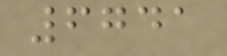6741
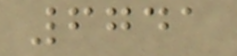6741
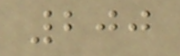200
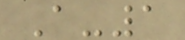A-1
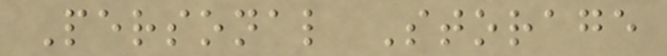Personal Storage
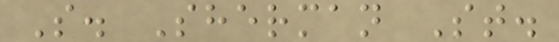S. Sherman St.
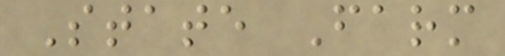State Farm
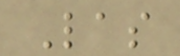Las
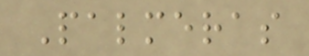Palmeras
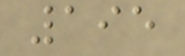195
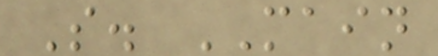S. MAIN
